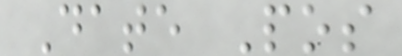Date Pos
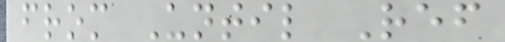from Until Ref
